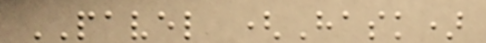PAVEL (Hask)
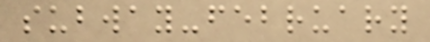subway-february
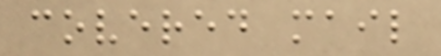covered mail
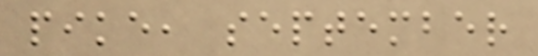pike, september
